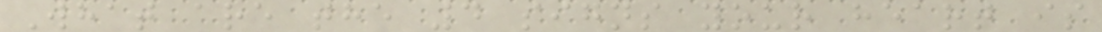What are the 4 signs your heart is
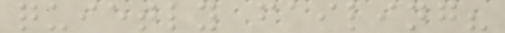quietly failing?
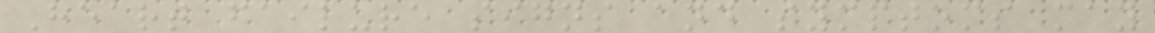Heart failure signs and symptoms may
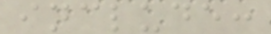include:
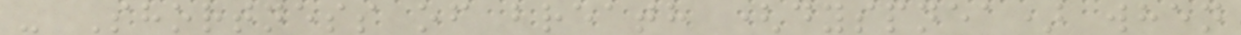- Shortness of breath (dyspnea) when
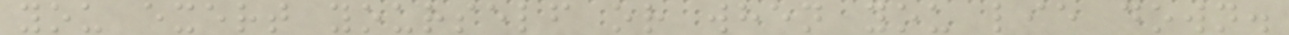you exert yourself or when you lie down.
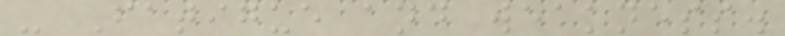- Fatigue and weakness.
